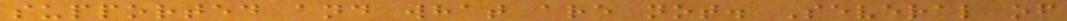supported and what are not. Several of
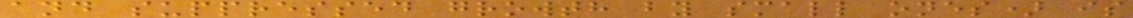and suppressed growth by small ones) is
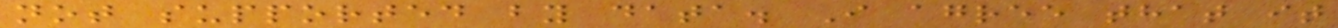not supported by data. I agree that it
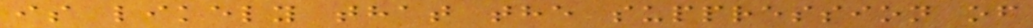is likely that the suppression of
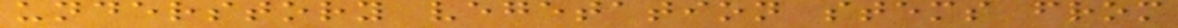understory vegetation stems from
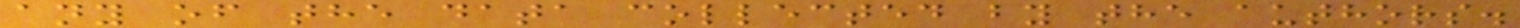any of the data collected by the authors.
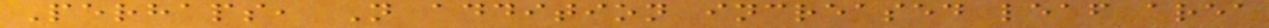Perhaps, N addition increased leaf area
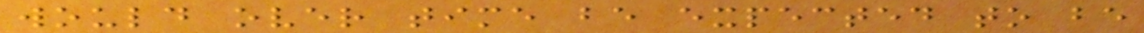would over time be expected to be
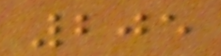205
